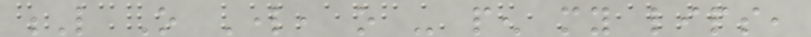L O Lord, o - pen my lips,
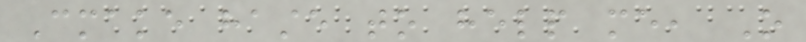Cmake haste to help me, O
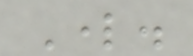Lord.
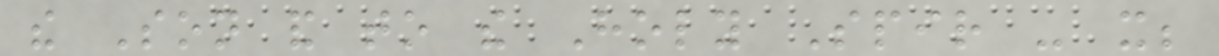the Son and to the Holy Spir - it;
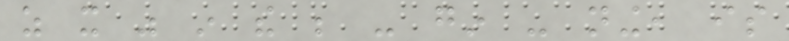as it was in the be - gin - ning, is
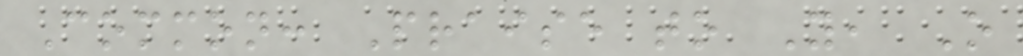Common: Praise to You, O
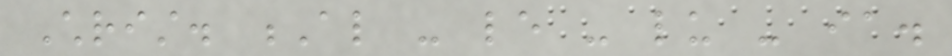Christ. Al - le - lu - ia.
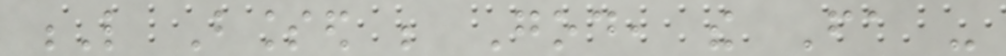L Blessed be God, the Fa -
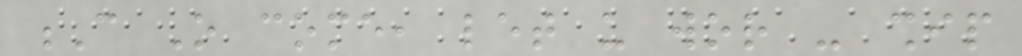C O come, let us wor - ship
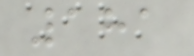181
